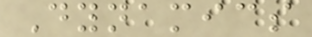Dynamics
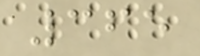365
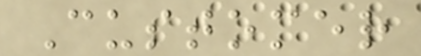Customer
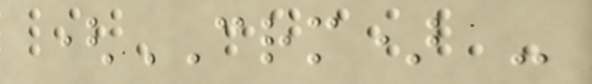(CRM) -
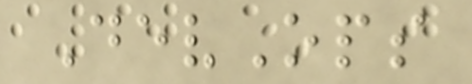DevOps
